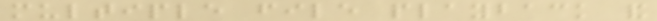multiple file playback and
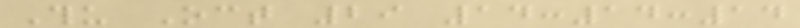Thu Oct 29 14:14:14
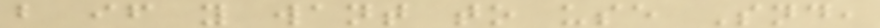but if you want to use Snd,
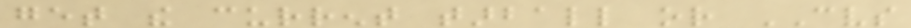get the current tarball or CVS
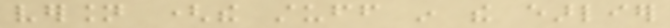version (the stuff in the earlier
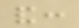and:
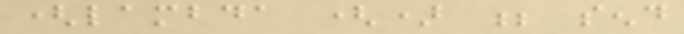(lambda () ; send
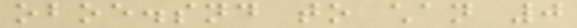oboe.snd to chan 0
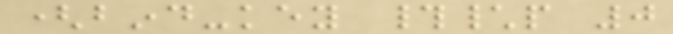(bind-key #\p 0
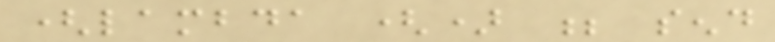(lambda () ; send
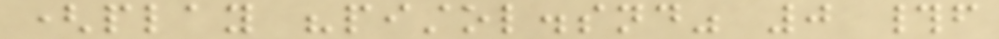(play "pistol.snd" 0 #f
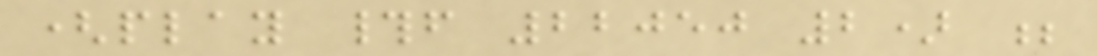(play #f 22050 2) ;
